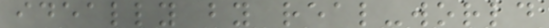ideally by real-world
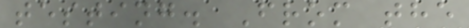testing. From the
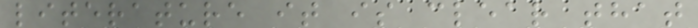literature it is clear that
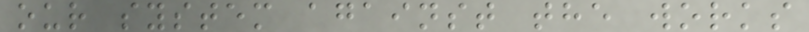our system against the works
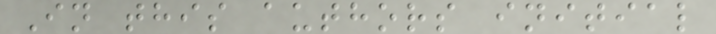In this authors initial
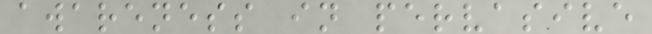awareness in pervasive
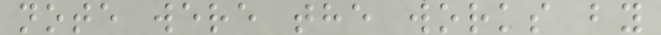note were the works by
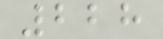228
